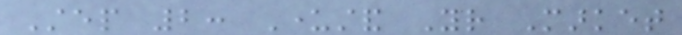Step 2: Understand Your Market
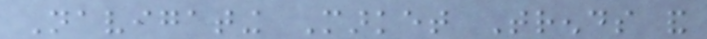Navigating Market Trends and
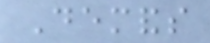Demands
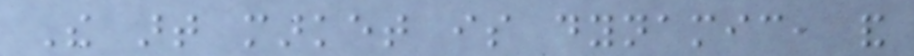The art market is dynamic, and
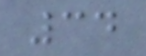34
